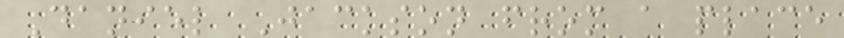Daniel Jackson from a place
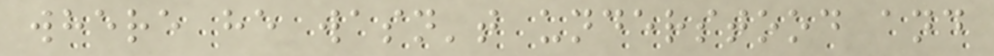where he wasn't understood and
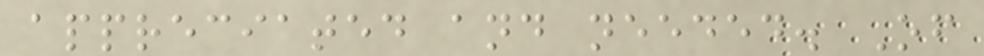appreciated and needed. Of
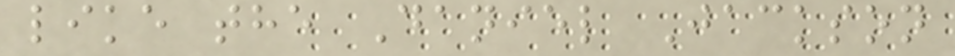like the Daniel Jackson
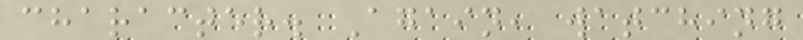character. Again, watching
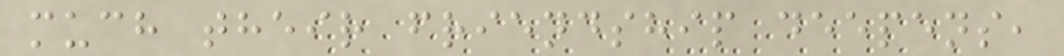much their friendship deepens,
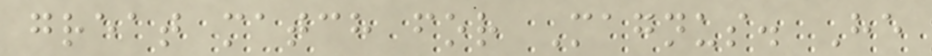great match for Magnus. He
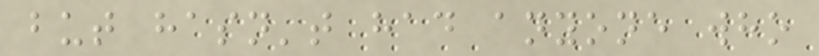but hasn't had anyone who
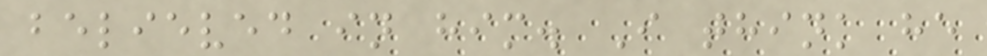believed in him. I think he
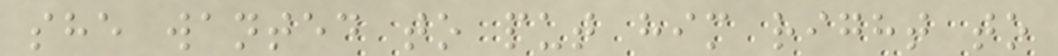she wanted to put him right to
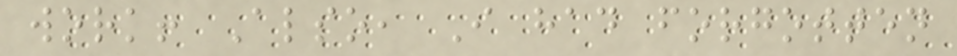work! Also, I had forgotten
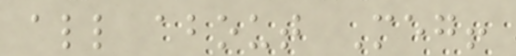all about Meg!
